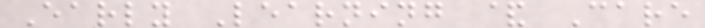Early Learning & Care
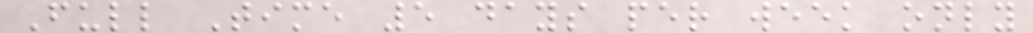Full Time 5 days per week only
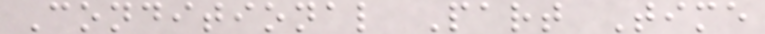Conditional Part Time
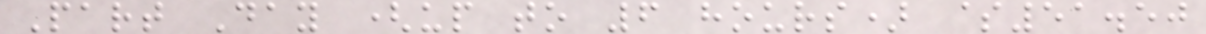Part Day (up to 6 hours) $51.50
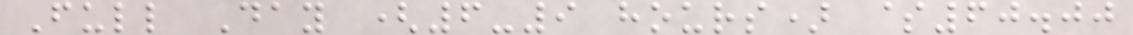Full Day (6-9 hours) $60.00
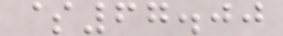$67.00
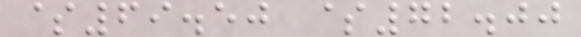$69.50 $72.00
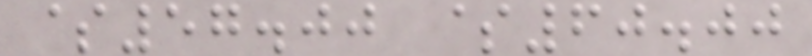$57.00 $60.00
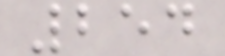254
